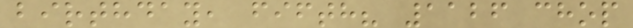birthday, fifth? 1126 chop
